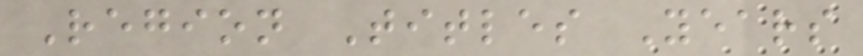Region Titles Years
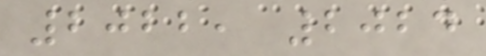2022, 2024
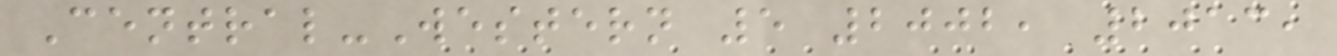Central-Western 5 2002, 2013,
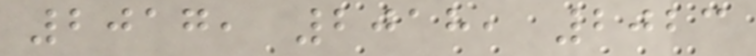2017, 2018, 2023
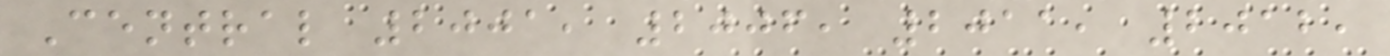Central 2001, 2006, 2011, 2012,
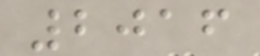2016
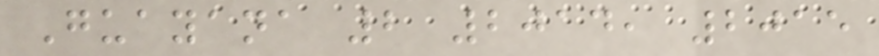Guayana 2 2014, 2015
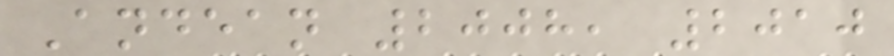Andean 2008, 2010
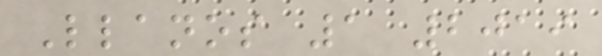Llanos 1 2019
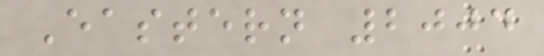Eastern 2004
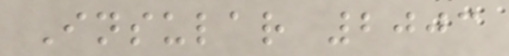Insular 2003
